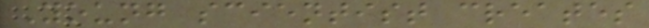Young scientist creates
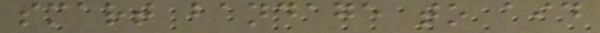smart bandage to aid
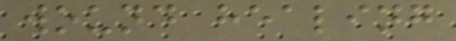wound healing
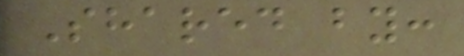Shared by:
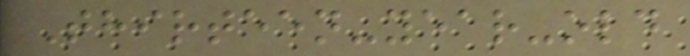Thirteen-year-old
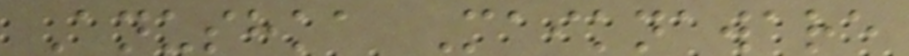Anushka Maiknaware
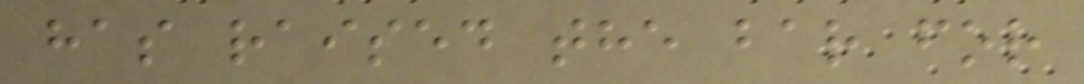has raised the bar for
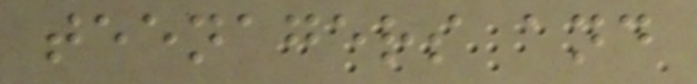teenagers and
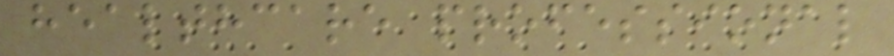healthcare professional
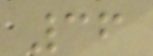36
